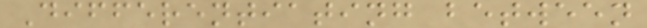Differentiating between
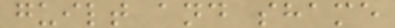guilt and shame
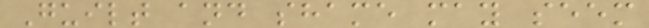Guilt and shame may seem
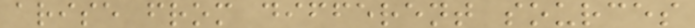arise from different sources
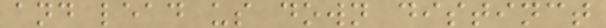and lead us down distinct
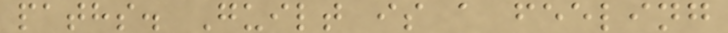paths. Guilt is a feeling
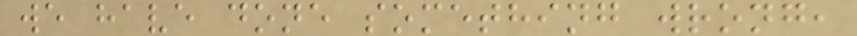we have done something wrong,
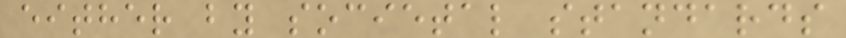either by societal standards
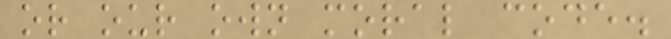or our own moral code.
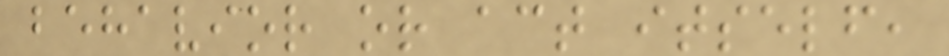behavior or act itself,
